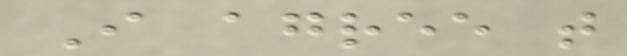I agree that
